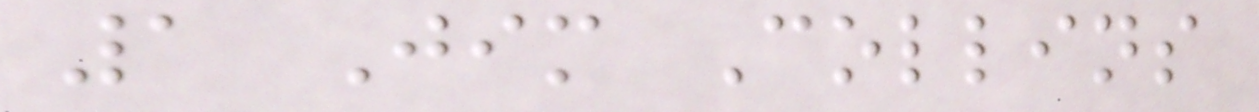1 Jim Collins
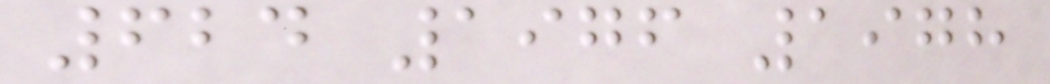624 1976 1978
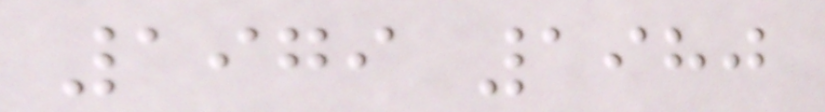1979 1980
